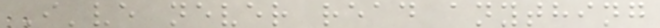I've never read anything
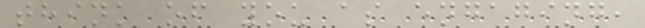think of you as engaging,
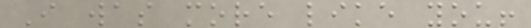I was more like you!
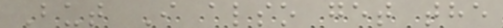But I also get the
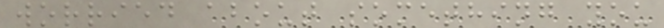worried about something you
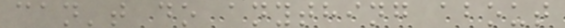can't do anything about
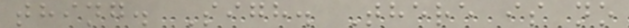thing. Sigh. There is no
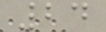24
